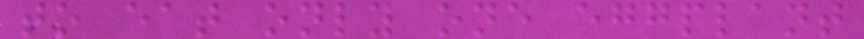to eat only one eggplant
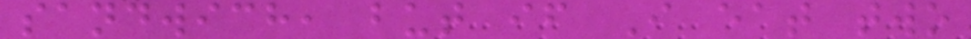sandwich, but if I eat two
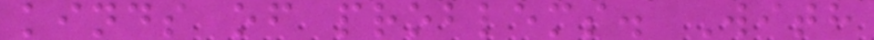kinds of problems. With
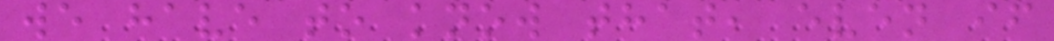we have to know that, even if
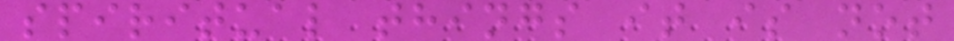spiritual things it is not
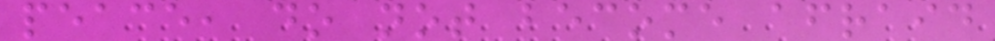peace, do not become afraid
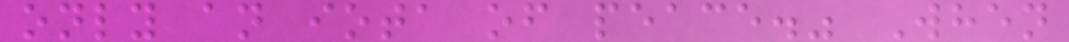only an iota of peace." When
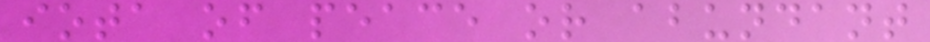iota of peace or abundant
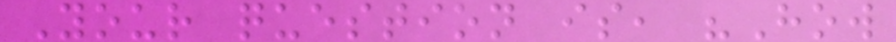Your question is, "How
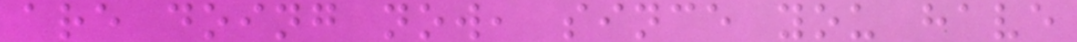are doing now, since you have
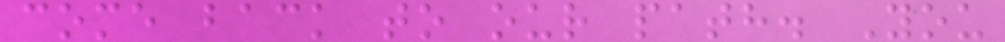come back to our path. You
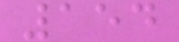154
